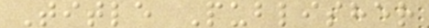Title Publisher
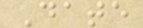Date
